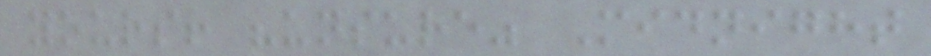yours! "unsure" Midnight
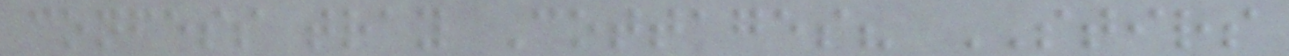confess tray Cottages? STIRS
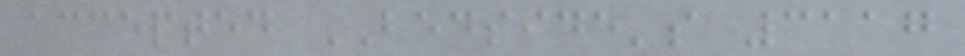accepted BEDSIDE's 3117
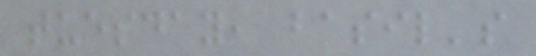tuesday, basil's
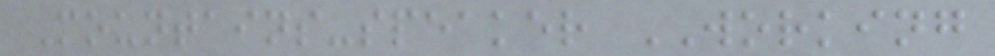Mountains-speaker WORKING
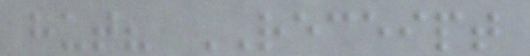hut? RECEIPT
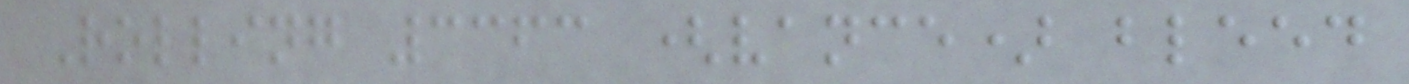Rolling 3363 (vance) bleed
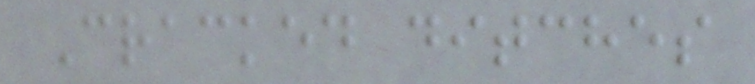Cracked ditches
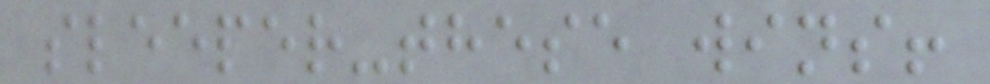sleeper-these wins!
